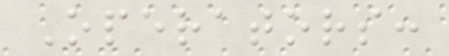Operators:
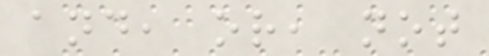and, or, not
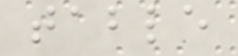table
